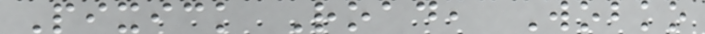Pixick Road, Wobko
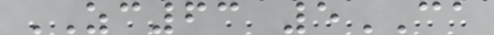ZC63 5CA
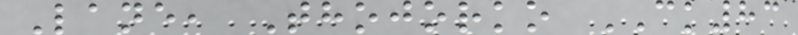Lane, Thojorko CK83
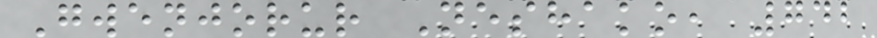Gwenjorur Neshako, 742
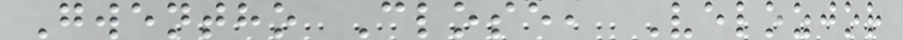Gwentho Close, Velozjor
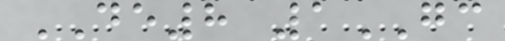DE8 1GC
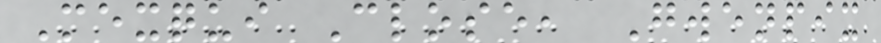Mexqui Close, Gwenpix
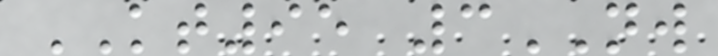KT95 3NW
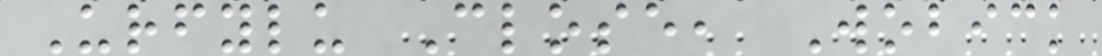Urfylu Close, Wobick
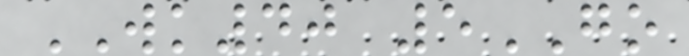WK40 5GO
